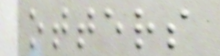otters
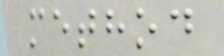method
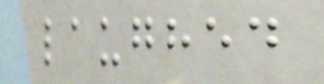laughed
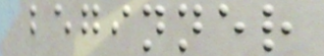beginner
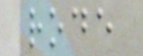rode
